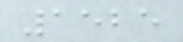1525
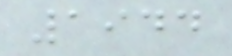1944
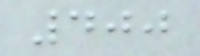400
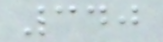340
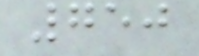750
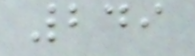249
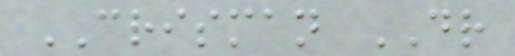CRISMAN DR
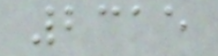2315
